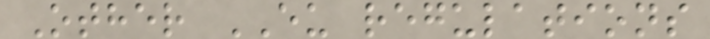Other EU regulations
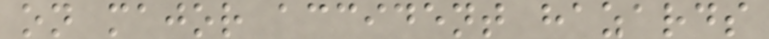on major accident hazards
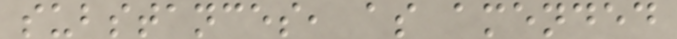substances, as amended
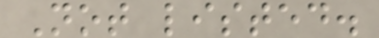Not listed.
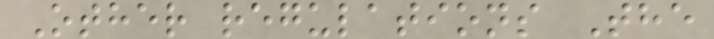Other regulations The
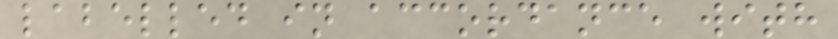labelled in accordance with
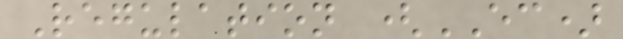Regulation (EC)
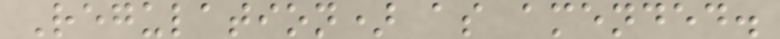Regulation) as amended.
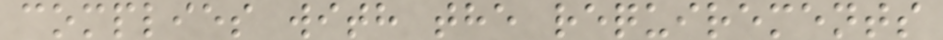complies with the requirements
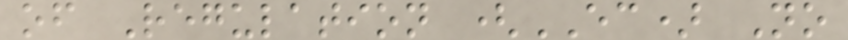of Regulation (EC) No
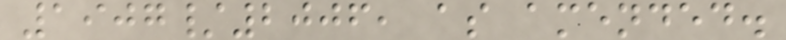1907/2006, as amended.
